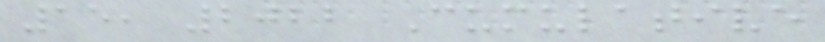15, 2022 Cumulative
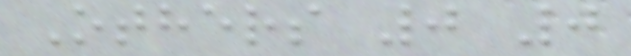Others 0 0
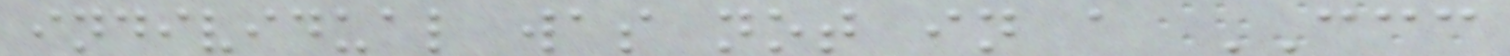individual was not in a CCC
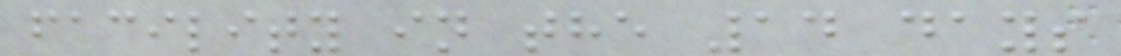facility in the 14 days
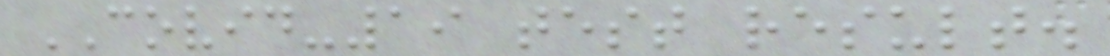COVID-19 test result.
